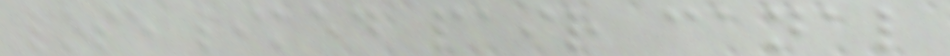lose liked pair canal
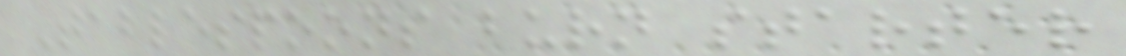Tablespoons burn starter
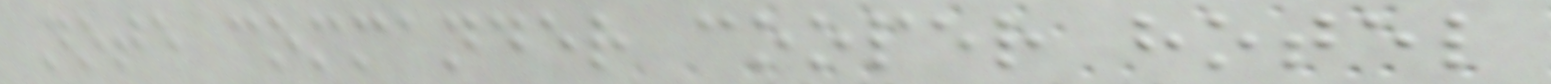note commander cooper hotel
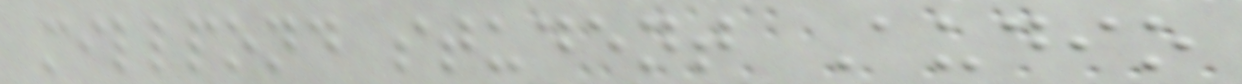millpond student Audio
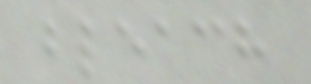bleach
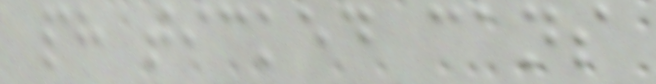ph ticked cans
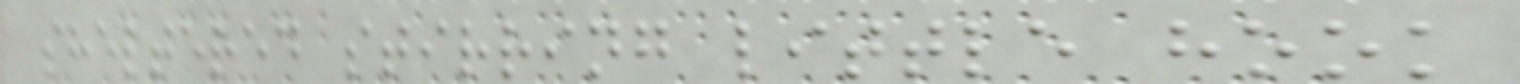sheltered stirring little hook
